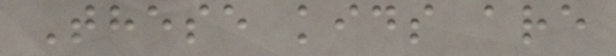These kids are
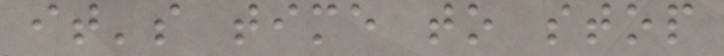it's time to stop
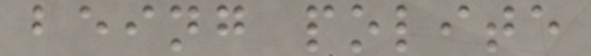being polite
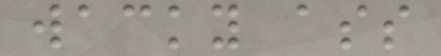wacky ass
